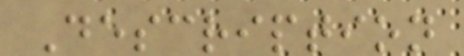Description
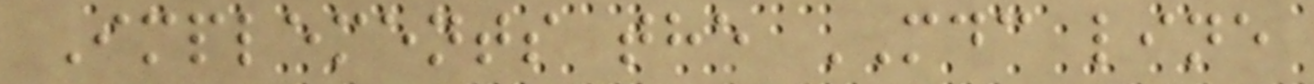Implements the MDC line
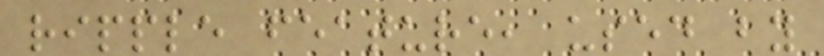ripple feature, used by
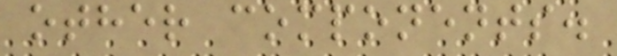other components.
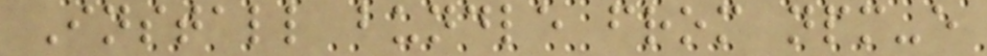Install bundle from npm-e
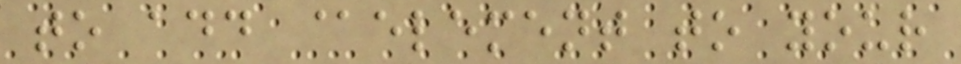to add @element to your
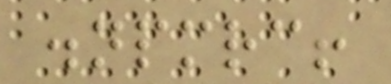.npmrc!
